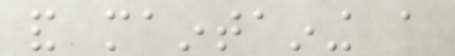and maintaining a
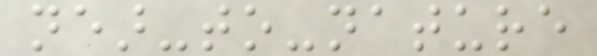near-to-nature
